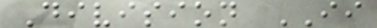Division II
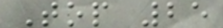Top 25
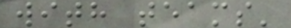with teams'
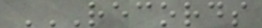RECORDS
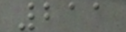211
